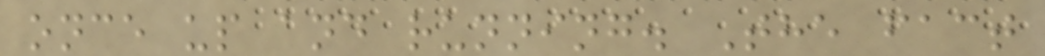once up and running. The fact
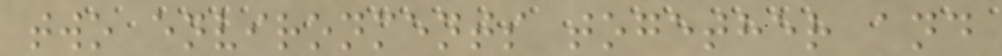two environments together and
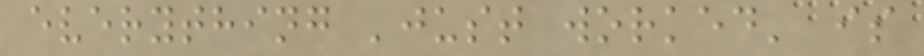everything 'just worked' is
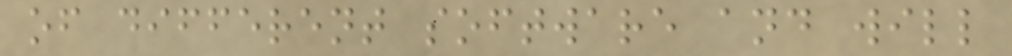of different software and will
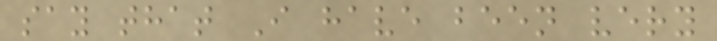say that I have been very
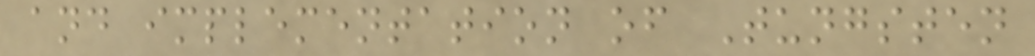and implementation of Tungsten
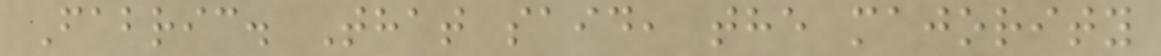Fabric. That said, the majority
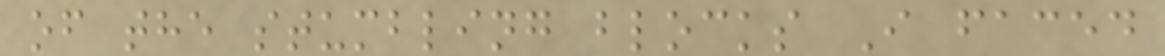of the stumbling blocks I faced
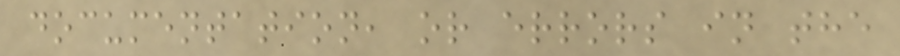documentation, or errors in the
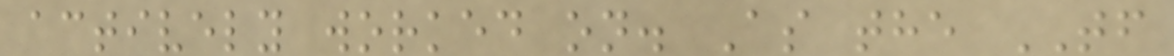actively worked on. As the TF
